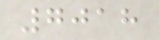7018
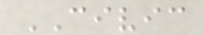CIVIC
